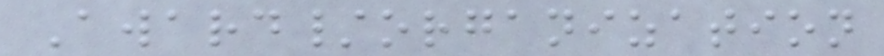Award/organization
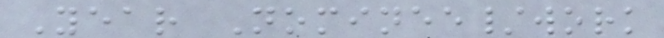Year Nominee/work
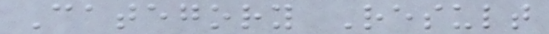Category Result
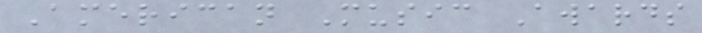American Music Awards
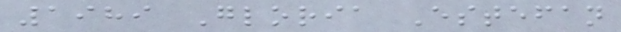1989 Gloria Estefan
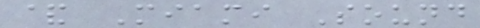& Miami Sound
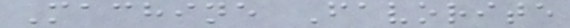Machine Favorite
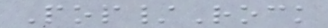Pop/Rock
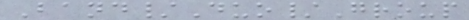Band/Duo/Group
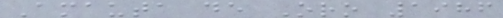Amauta de Oro 1986
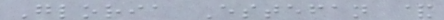Gloria Estefan &
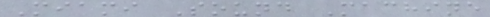Miami Sound Machine
